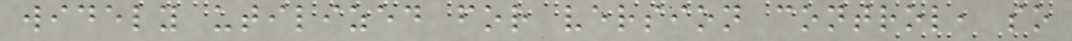widely utilized for version control, so
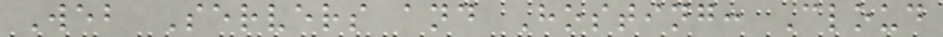Web Servers and Hosting: Cloud
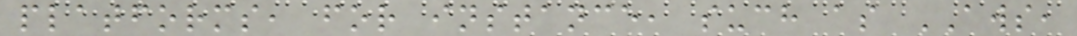platforms, for instance, such as AWS,
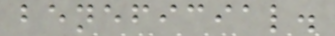beneficial.
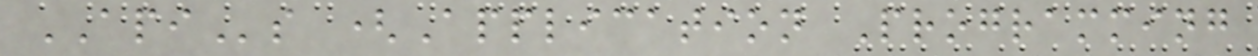APIs (Application Programming
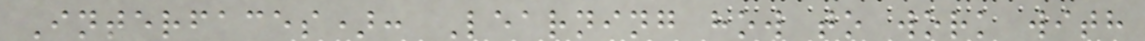Interfaces): Learning how to work with
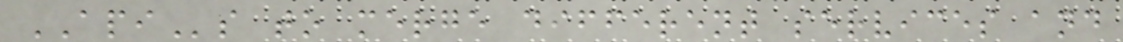APIs to merge different services and
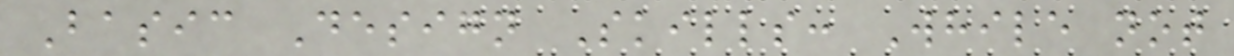Basic Design Skills: While not
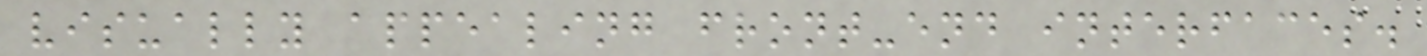visually appealing front-end interfaces.
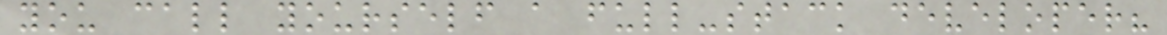you call yourself a full-stack developer?
